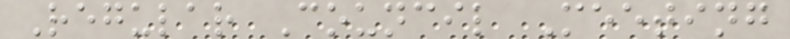Regular Council Meeting
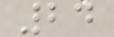24
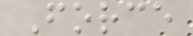Force
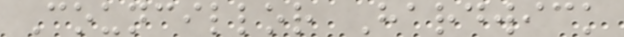Councillor Hardwick
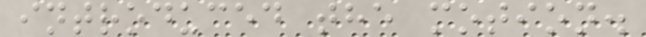introduced the motion.
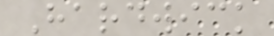Hardwick
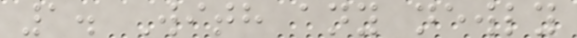1. With any newly
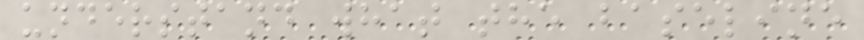understand what the baseline
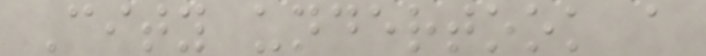City undertook a
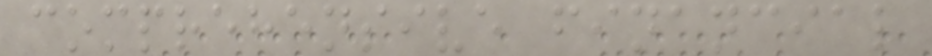comprehensive financial
